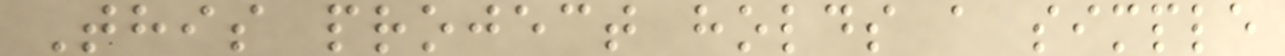This project holds a simple
